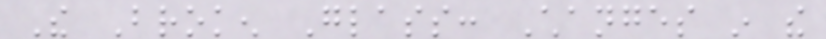The Broken Glass: Changes in the
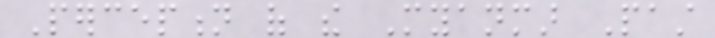Perception of the Myanmar Past
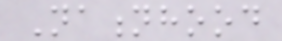Nationhood
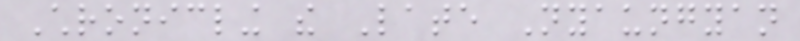Chronicling the Late Nyaungyan
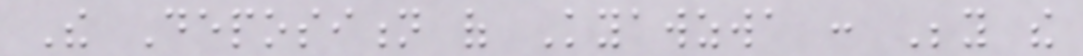The Deposition of Kyawzwa : Beyond the
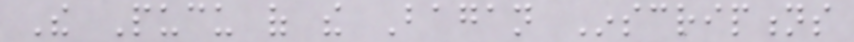The Pucu of the Bagan Inscriptions
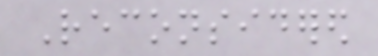Reconsidered
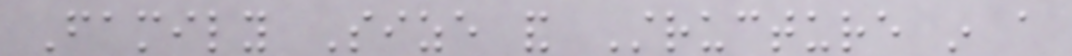Family Size and Structure in a
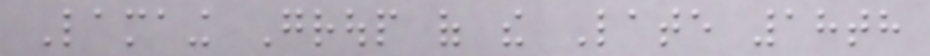Lamaing Group of the Late 18th
